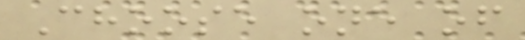Choose one of
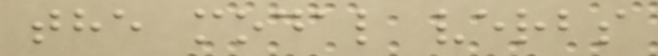the modal verbs
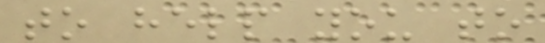to help you to
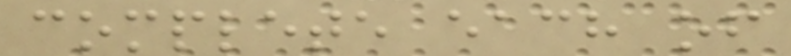complete each of
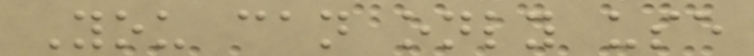You can only use
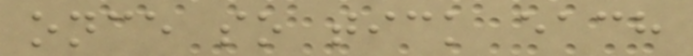once so tick each
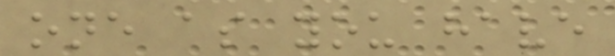one as you have
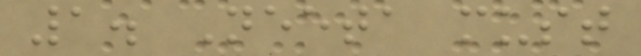1. Neeta must
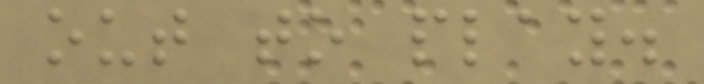out to play.
